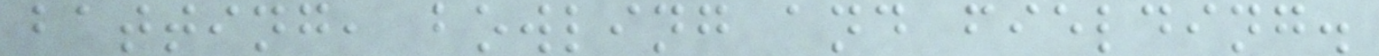batting, bowling and fielding.
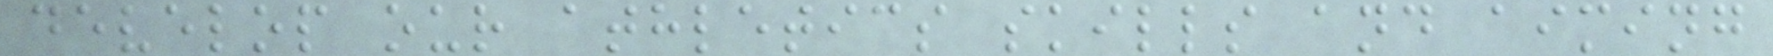develop our athletics skills and aiming
